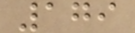179
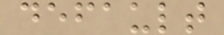default
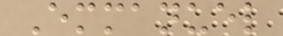Emmanuel
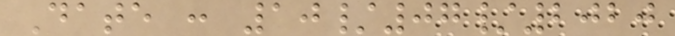Date : 10/07/2020
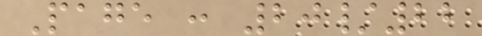Page : 20/22
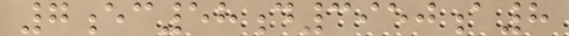7ec58d3950a8
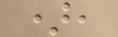),
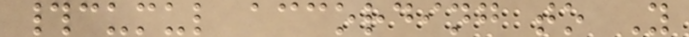#cumul according to Y
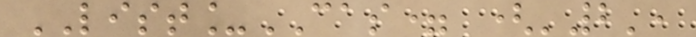LIST_CAS= ('2',
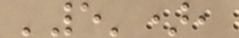'5'),
